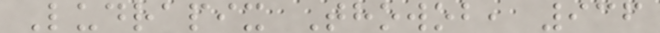Ludrapix Thowob, 936
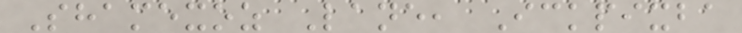Shamexoz Lane, Ickpixba
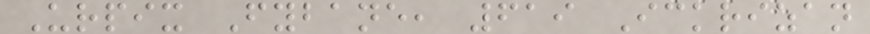Urpix Fybane, 619 Ickrizan
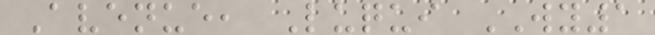Avenue, Luqui WY1
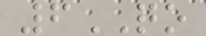6QO
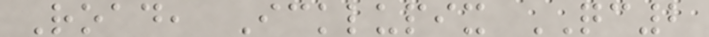Road, Icklupix QC2
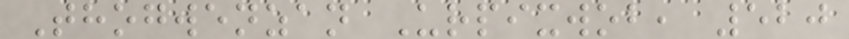Thogwenzan Urpixwob, 520
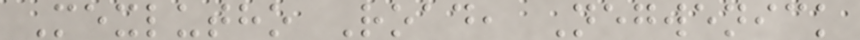Mexlutho Road, Negwenick
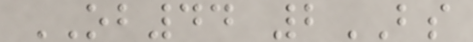OB44 2BS
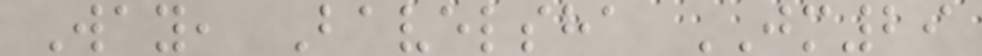Way, Bavelsha JM29
